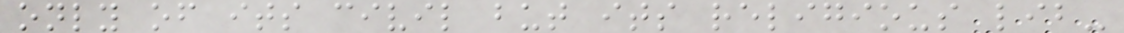only of its civil but its religious lib-
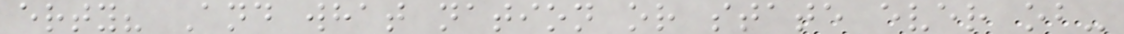erty? And what nation or state ever ob-
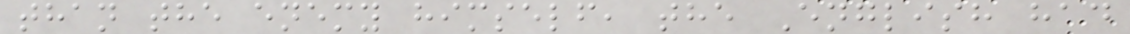than the enemy himself, the English had
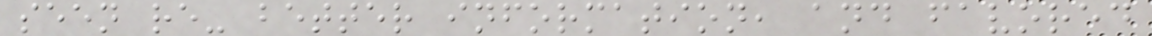seen re- better information, and favored
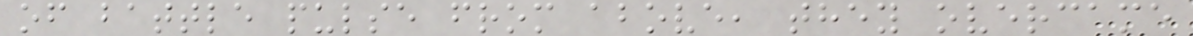of battle pulse from above, they overcame
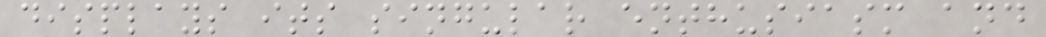displays its singular enthusiasm and
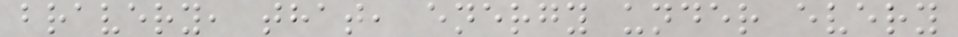bravery, that, energy under every
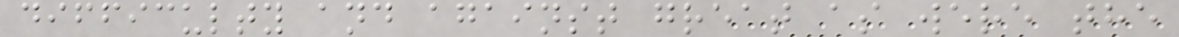difficulty and against great as were the
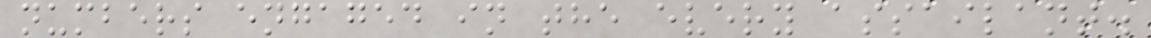numbers engaged in the every assailant.
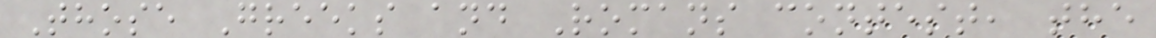Those Greeks and Romans contest, the
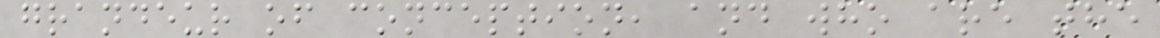grandeur of conception, and who are the
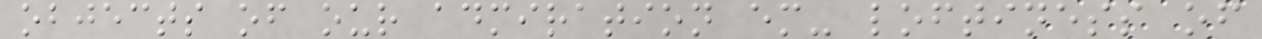objects of our admiration em- loftiness of
